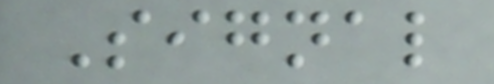Signal
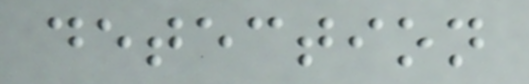detection
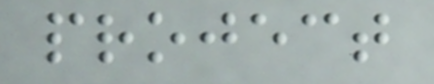project
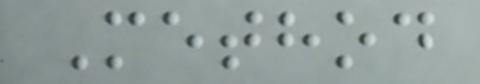Method
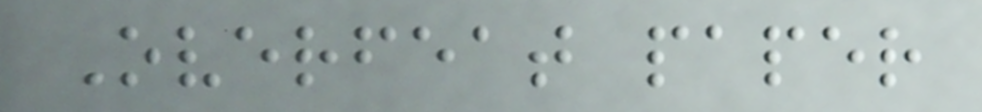Overfeat paper
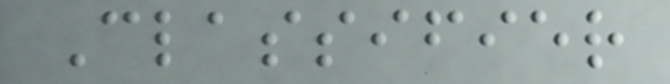Classifier
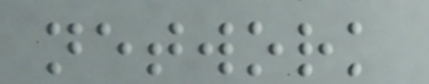network
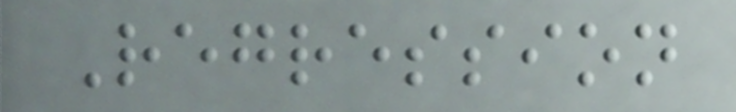Regression
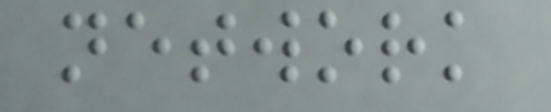network
